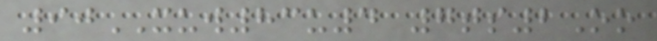90XUW83u4 7ts2Oo
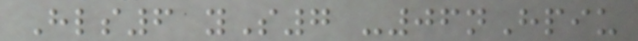Hls6 yS7 -06nHpiu
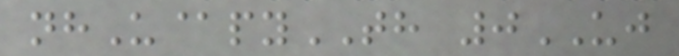nhU@pyTH 0UJ
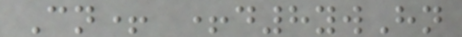Cn+ +d8ywHn
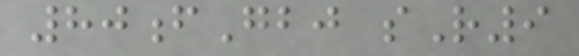80fGbj sR9
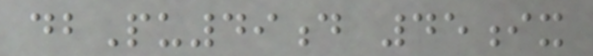dbPu49d 45ix
